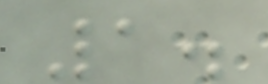1.
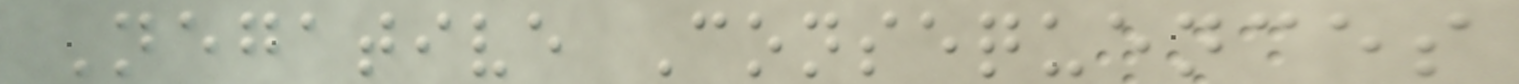Negative Consequences
